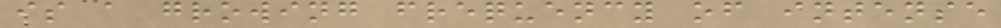is a growing frequency of intense
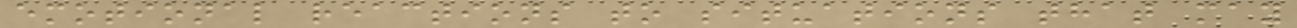emotional reactions to situations that may
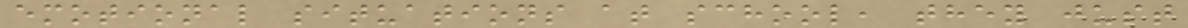emotional situations at school, they just
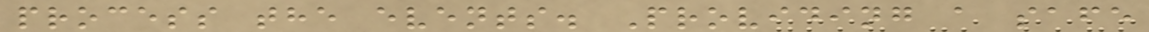process the events. Providing a safe
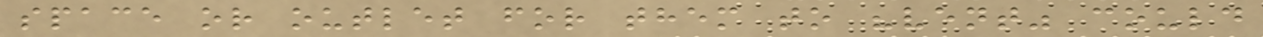space or outlet for them to "vent" could
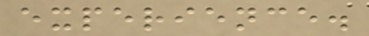experience.
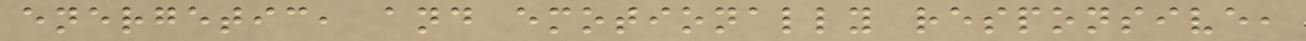energetic, and emotionally responsive,
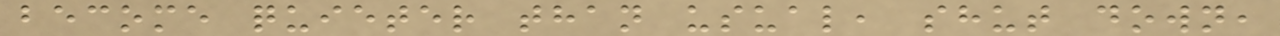become quieter than usual, shut down,
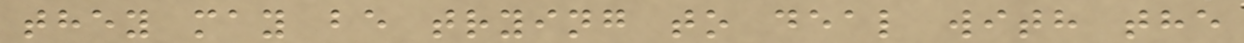they may be trying to deal with the
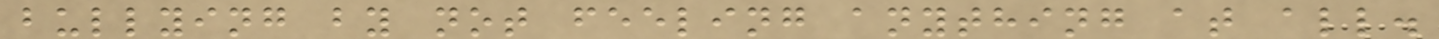bullying by not feeling anything at all.
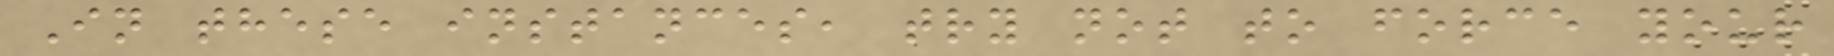In these instances, try not to force your
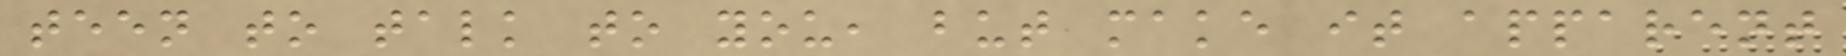teen to talk to you, but make it apparent
